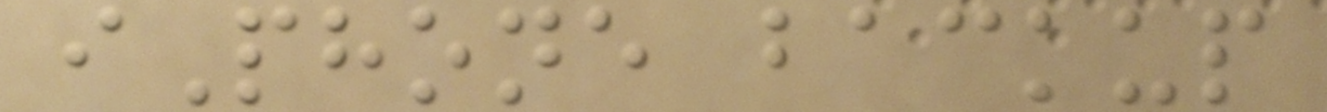iPhone backup
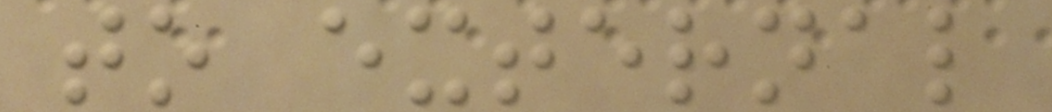to external
